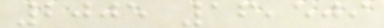2005 16,509
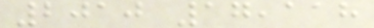2010 17,118
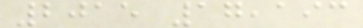2015 17,193
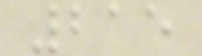215
